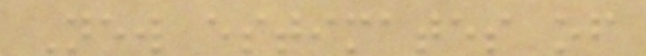New estimates of
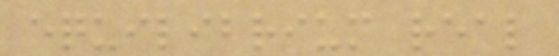equilibrium real
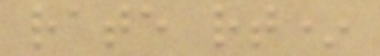rate rt*
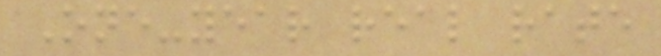One-year real rate
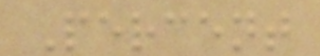Percent
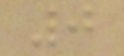0
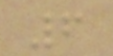6
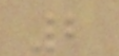2
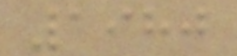1980
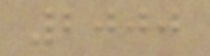2000
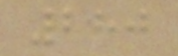280
